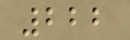222
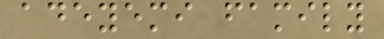adeyemi family
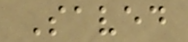Saved
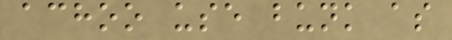achoo use bunk as
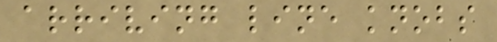arriving line knobs
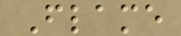Flame
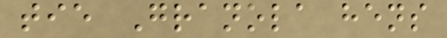tie Granola hens
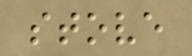stove
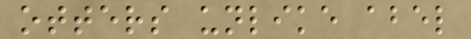otters unlike abel
